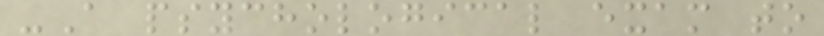-A psychological exam to
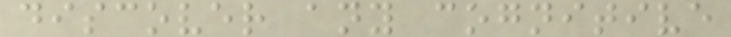discover any cognitive
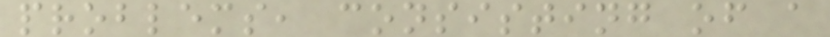problems, consisting of a
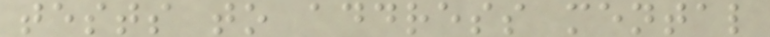tests to address mental
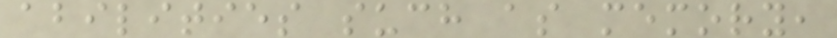abilities such as memory,
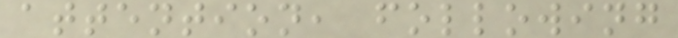attention, following
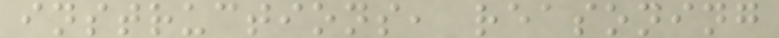instructions, reasoning
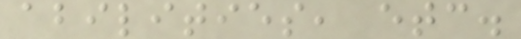abilities, etc.
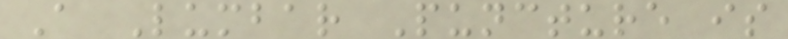A Lumbar Puncture is
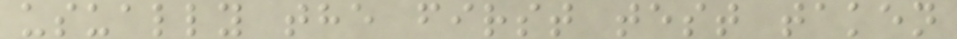usually the first test taken
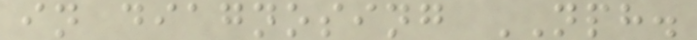in diagnosing NPH.
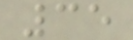35
